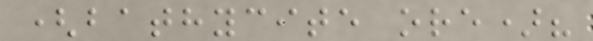(bathycite ore)?
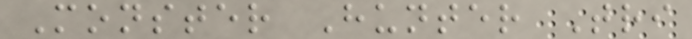Monster Hunter Tri
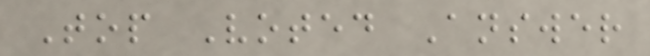Top Voted Answer
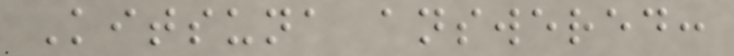Kitsuna answered:
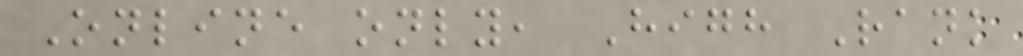Online only, High Rank
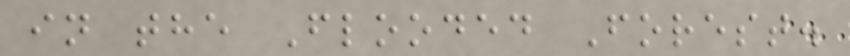in the Flooded Forest.
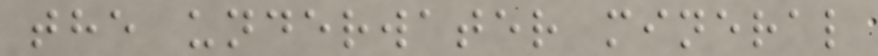the underwater mineral
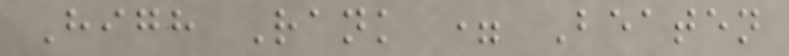High Rank = Beaten
